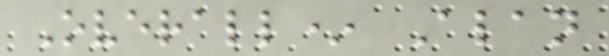Overall* Alan
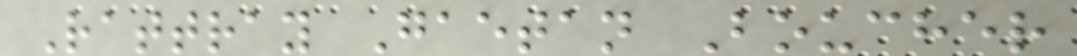Rattray Gaetan Boucher
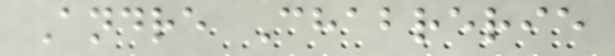Andre Chabrerie
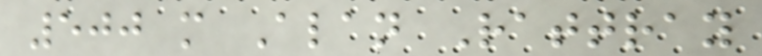500 m Alan Rattray
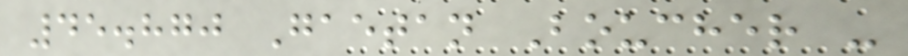45.870 Gaetan Boucher -
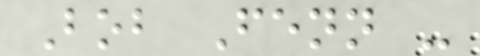Bob Fenn -
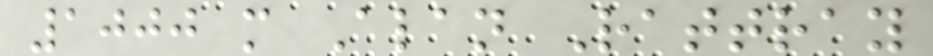1000 m Alan Rattray
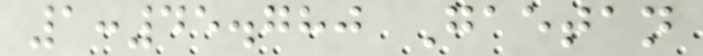1:45.780 Gaetan
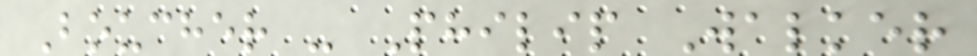Boucher - Philip Walker
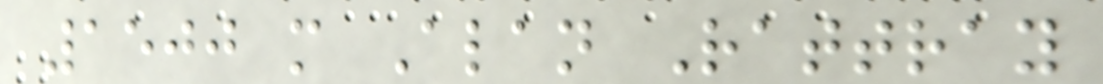1500 m Alan Rattray
